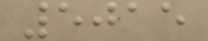5015
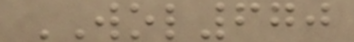WOL670
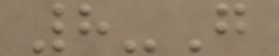8-G
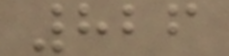826
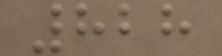828
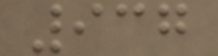937
